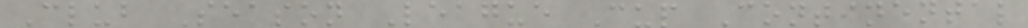Club Season League Cup Continental
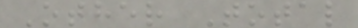Other Total
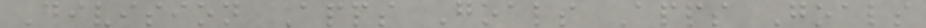Division Apps Goals Apps Goals
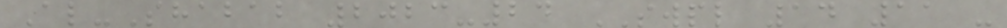Al-Shabab 2023-24 SWPL 14 11 -
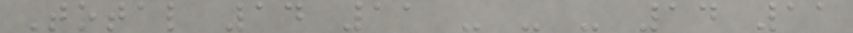Total 14 11 - - - 14 11
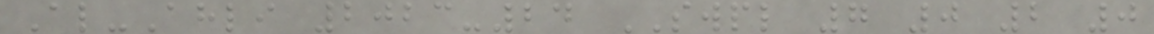Al-Ahli 2023-24 SWPL 7 0 2 0
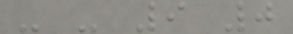- - 9 0
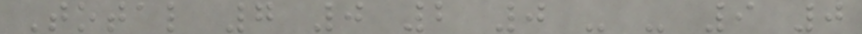Total 7 0 2 0 - - 9 0
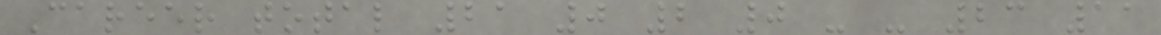Career total 21 0 2 0 - - 23 11
